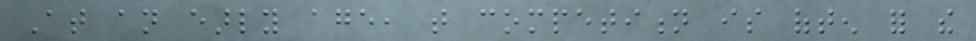At an early age, that competition is often for the
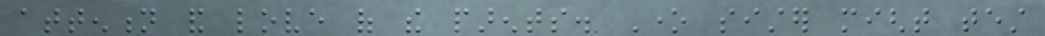attention and love of the parents. One sister might test
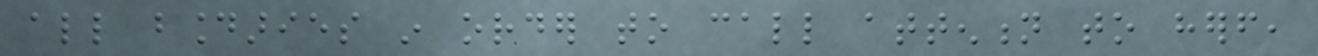all boundaries in order to call attention to herself,
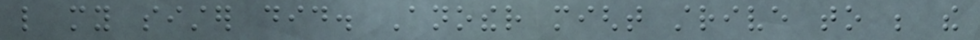like my sister did. Another might strive to be the
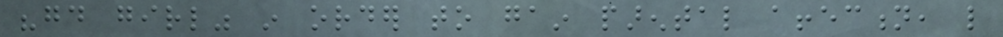"good girl" in order to gain parental affection, like
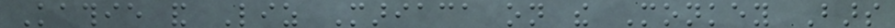Kathie and Liz Mariaca on the Monkey Bars
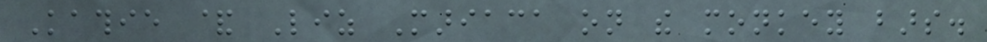Kathie & Liz Mariaca on the monkey bars.
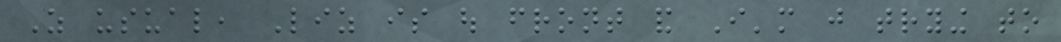As usual, Liz is out front and I'm just trying to
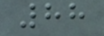88
